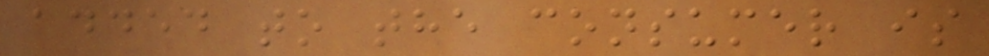added to the consumer is
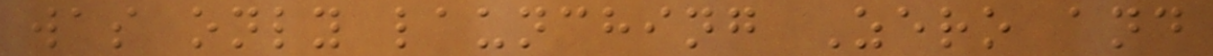was only launching Zero and
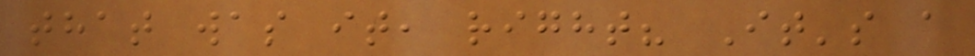that was it, right? It's a
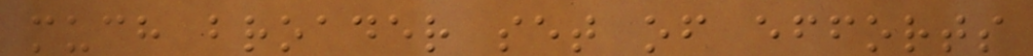much broader set of efforts
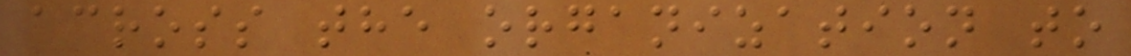across the organization to
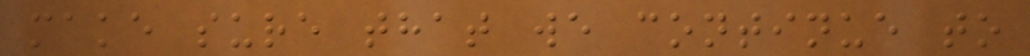make sure that we continue to
